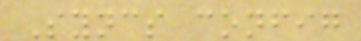Syncs config
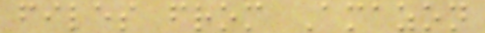files from Amazon
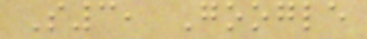S3, Google
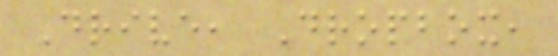Drive, Dropbox,
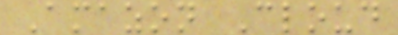Amazon Cloud
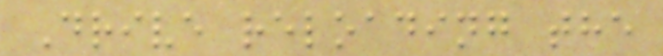Drive reloading the
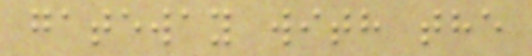gateway with the
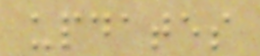updates
